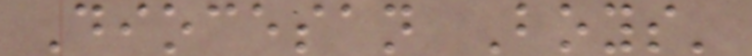Diocesan Boys'
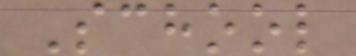School
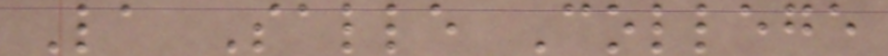La Salle College
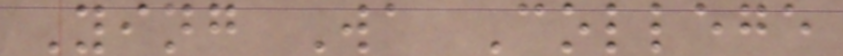Ying Wa College
